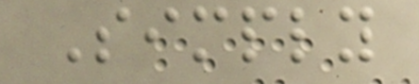Simply
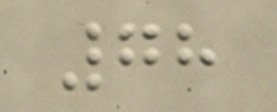78
